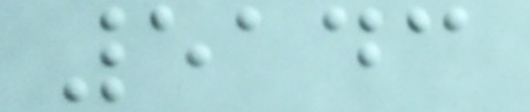5143
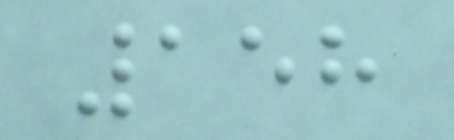158
